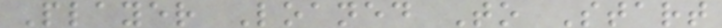Player Loaned To Start
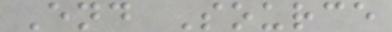End Source
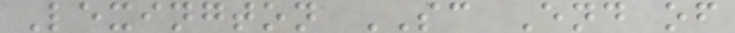Lexington SC End of
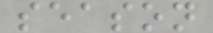season
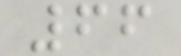66
